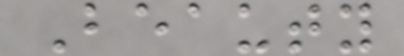Beauty
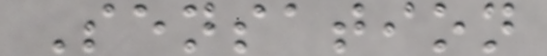Sensation
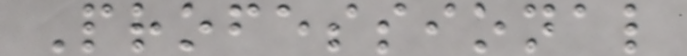Professional
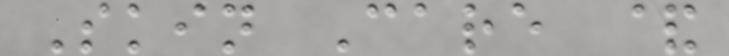Skin Care &
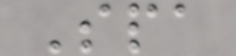Spa
